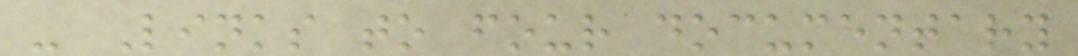- Links to four documentary
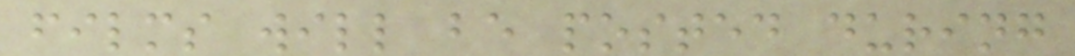films will be posted during
